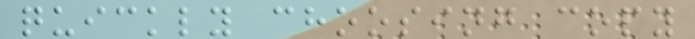quickly choosing copy
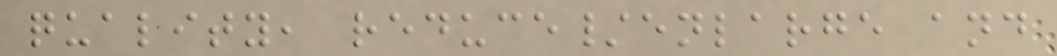quality, reduce/enlarge and
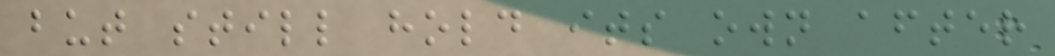but still hold its own after
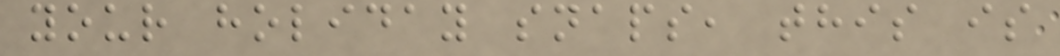your holiday snaps, this is
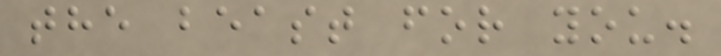the beast for you.
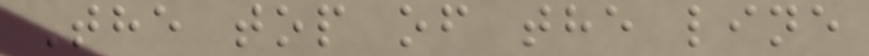The top of the line
